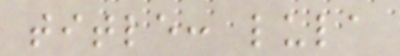title: lula
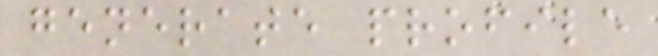generate profile
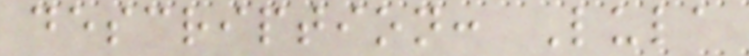description: Lula
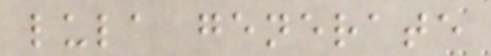lula generate
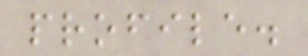profile.
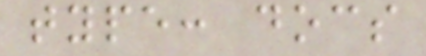type: docs
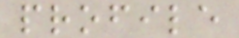profile
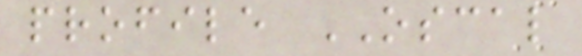profile OSCAL
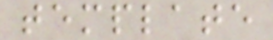template
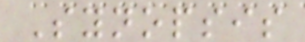Synopsis
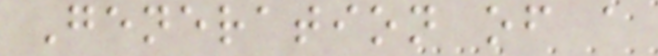Generation of a
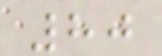80
